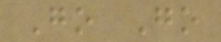Go Go
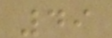49
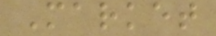Market
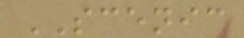SCENIC
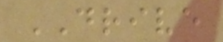DRIVE
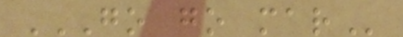GO GO MAR
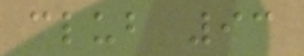club 93
